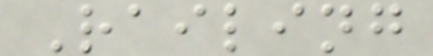Railing
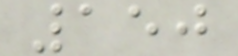150
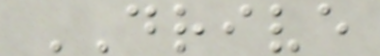DRIVE
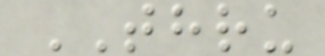THRU
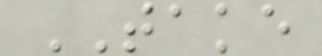TAKE
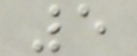5
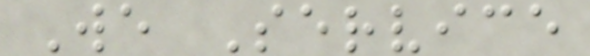We Service
